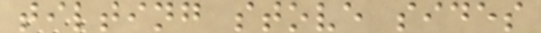tilting stove sides
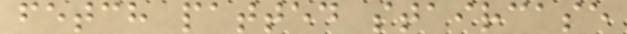fetch patted staircase
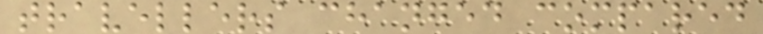travellers changed compared
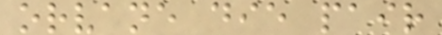orvane die pair
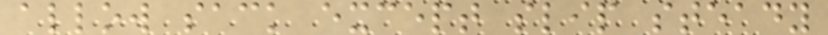allow sack except slip steady
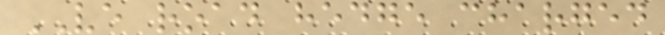VE road hedge charged
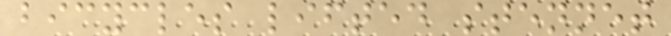bicycles lifted stennet
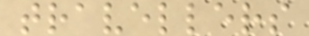travellers
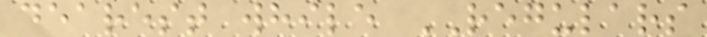dearest while REGULARS
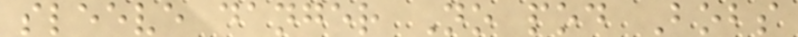sleeve danger No pod Bobs
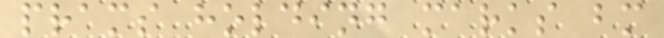prams holding marks bm
